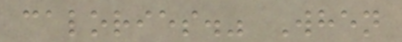calories." When
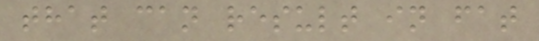that can result in fat
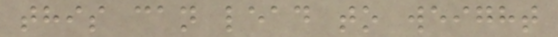this can lead to weight
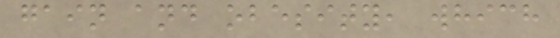gain and obesity, which
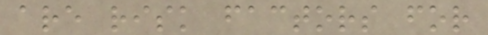are risk factors for
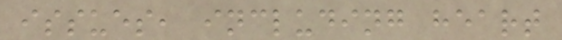issues, including heart
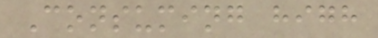Consuming high
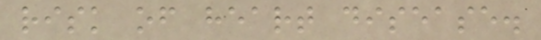risk of heart disease.
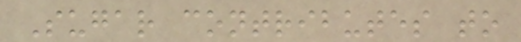Sugar contributes to
